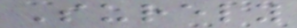Surely
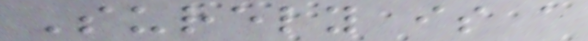Surely is a
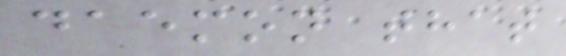daemon that
